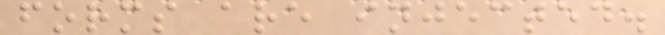forms are injected.
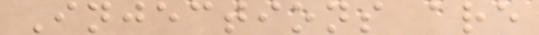Injections are
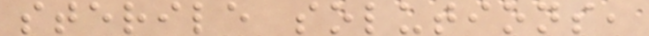sterile solutions,
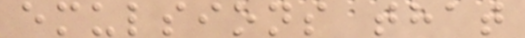emulsions that
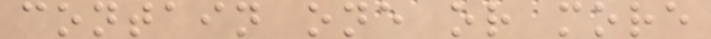contain one or more
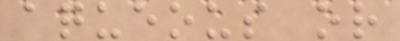aqueous or
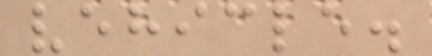vehicle.
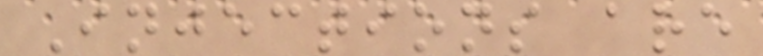Injections are
